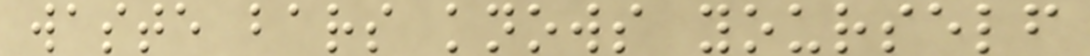waste bars knows yourself
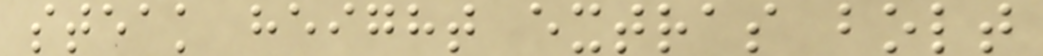steak height extras bolt
